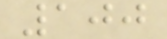100
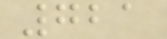721
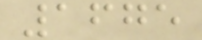1675
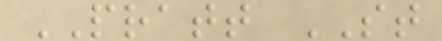PRATT ST
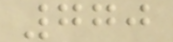770
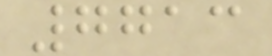7713
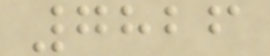7826
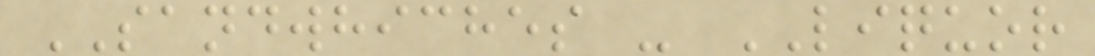SANDWHICHES - LIQUOR
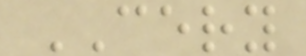CERY
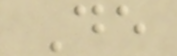De
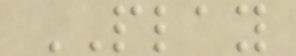PLAY
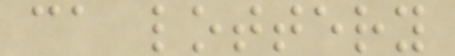ca lottery
